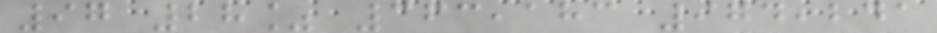97 28% 363,183 974,241
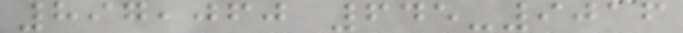897,060 645-9016
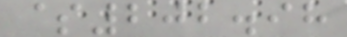$202.98
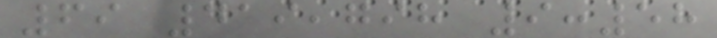69 419,798 9:58
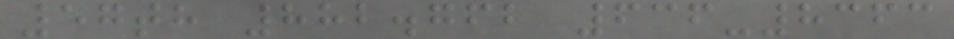57th 882.762 636-8363
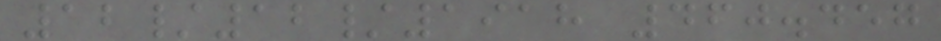12/12/1918 460.457
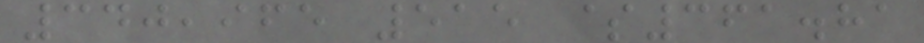340,965 515 $361.81
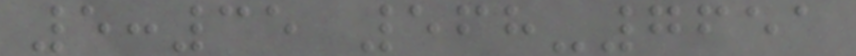5:35 568-7651
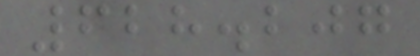628.207
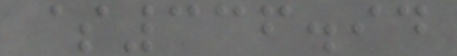$336.94
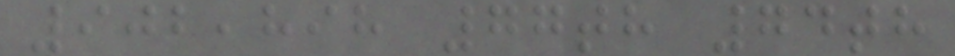902,898 77th 74th
